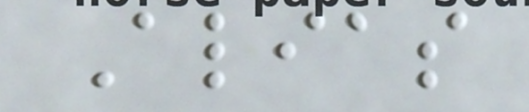Alias
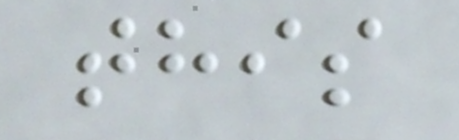this
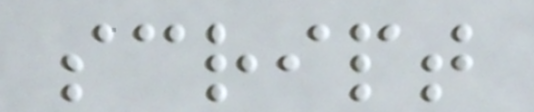script
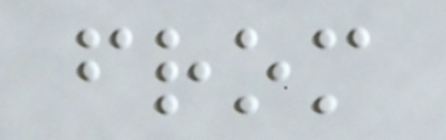from
